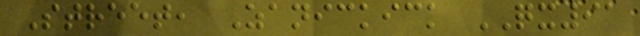Street, Zanickick QX91
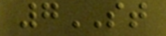7ST
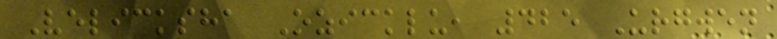Velicksha Ozicklu, 425 Urgwen
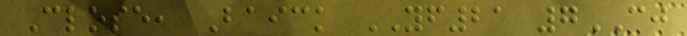Close, Baick YF21 7CJ
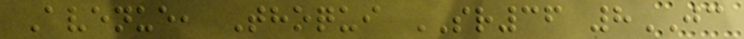Avenue, Thoqui SR36 8JC
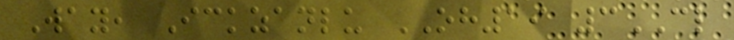Way, Ickzanlu OH19 3CL
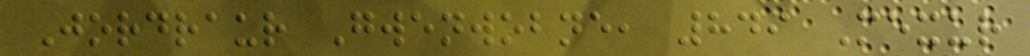Jordraur Gwenwobne, 849 Mexur
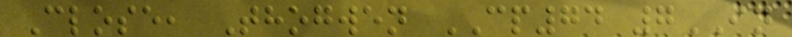Close, Thogwen CP74 7IN
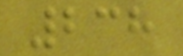238
